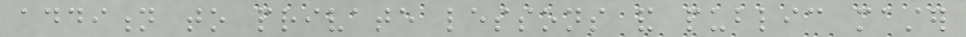addition to private lessons and public master
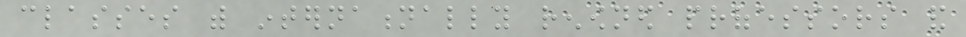classes with internationally renowned professors and
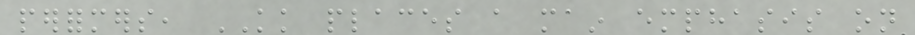performers, KK places a main emphasis on
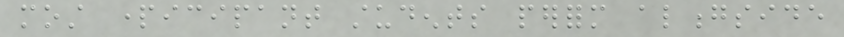most participant students perform alongside
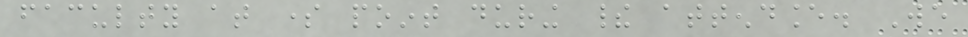faculty at some point during their attendance. We
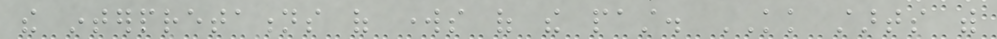the interpretations of works of the past. KK starts with
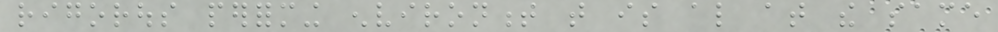rigorous performing environment that is also at the same
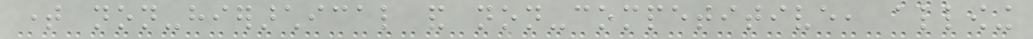time non-hierarchical and non-competitive, allowing
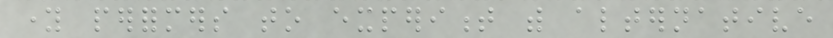young performers to experiment with alternative
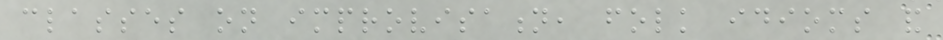classes on improvisation, folk idioms and
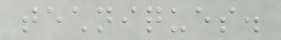techniques.
